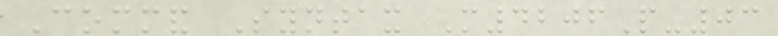Command Syntax M4206P-03
